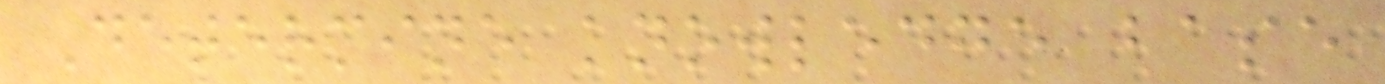Determine knowledge base
